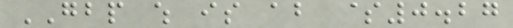GBP which is about $0.27
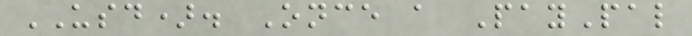USD). Once a PayPal
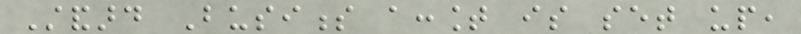Standard Business account is set up,
